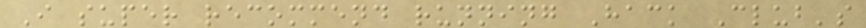I super recommend running Hack Club's
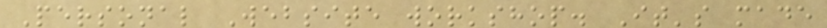Personal Website workshop. It's made
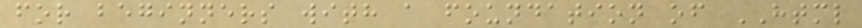for beginners with a foundation of HTML
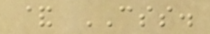& CSS.
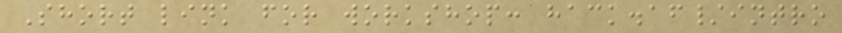Short link for workshop: hack.af/intro
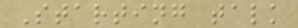Starting talk
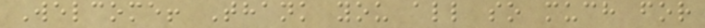Welcome! Thank you all so much for
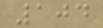104
